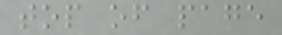top of page
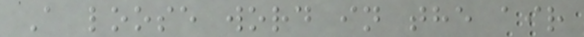A loose word in the air
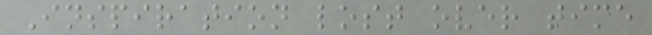Inspiration lost over time
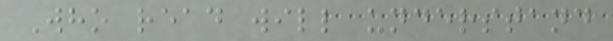Who read will understand
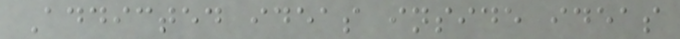Addicted ideas inside ideas
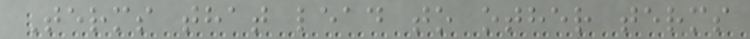Terms that lead to other terms
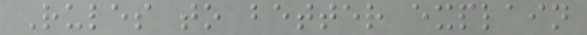Rules to better explain
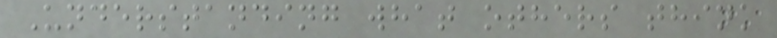Understanding what others think
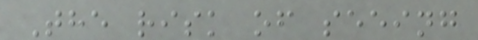The risk of seeing
